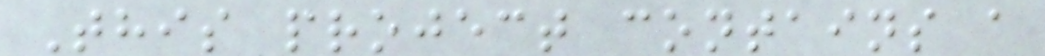This project contains a
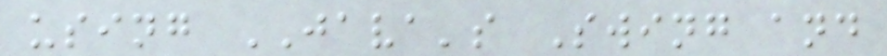using JAVA's Swing and
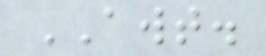AWT.
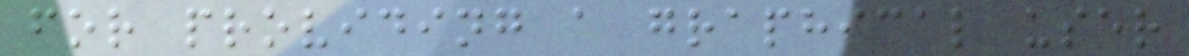for providing a graphical user
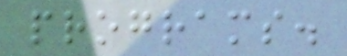programs.
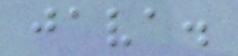java.
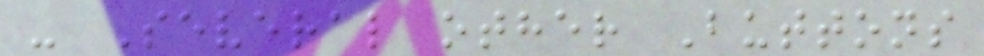- Several other Buttons
